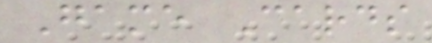Game Cards
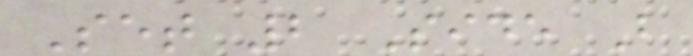Set 2 Side B
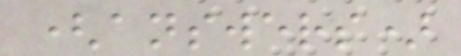(answers)
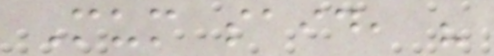Mum said, "
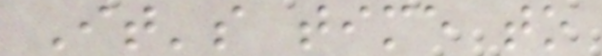It's time to
